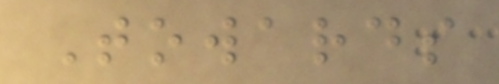Towards
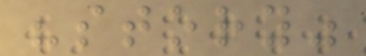"story"
